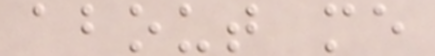about me
